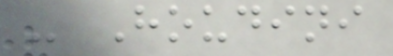- Houdini
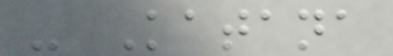- Katana
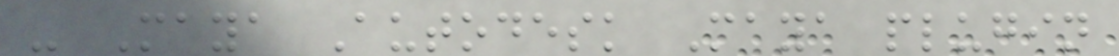- Maya Autodesk Maya plugin
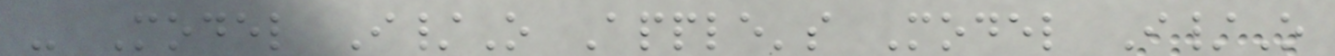- Model I/O Apple's Model I/O
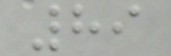89
